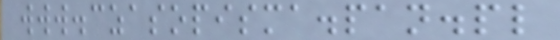www.czasopisma.pan.pl
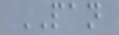PAN
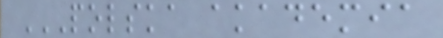POLSKA AKADEMIA
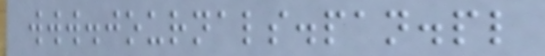www.journals.pan.pl
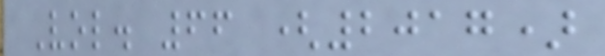Vol. 66 (2017)
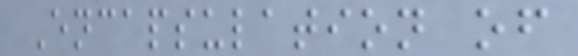Encapsulation of
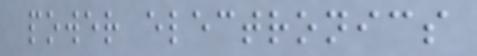power electronics
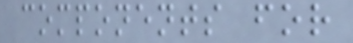components for
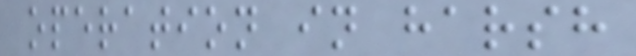operation in harsh
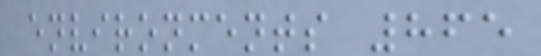environments 865
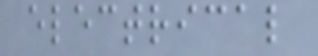electrical
